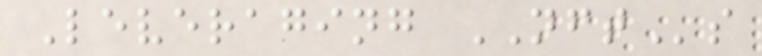Leveraging NFTs
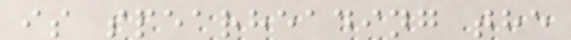is spearheading the
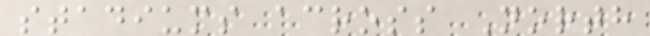stadiums across North
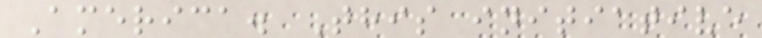America. This initiative
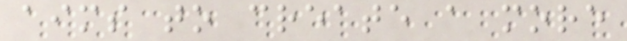aims to create a more
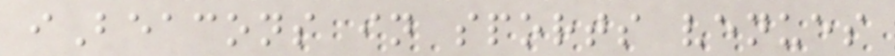iBeacons in sports venues
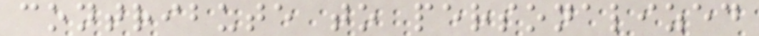contribute to personalized
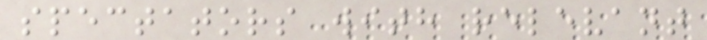spectators with relevant
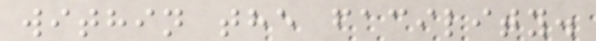within the facility.
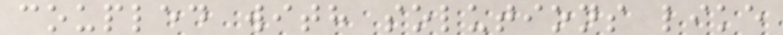coupled with solutions like
